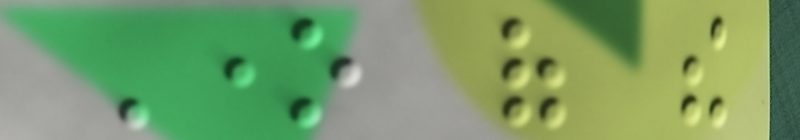One of the
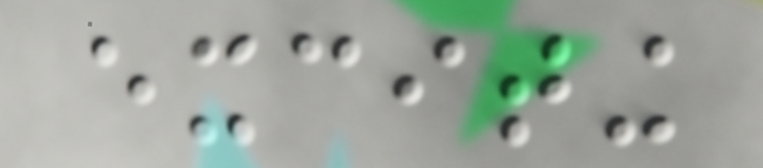exciting
